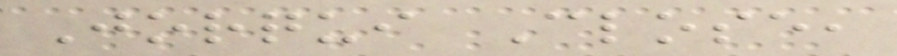Jorqui Close,
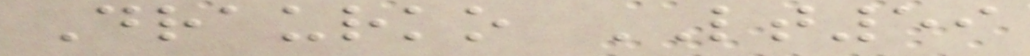Draurko LT59
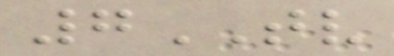7TV
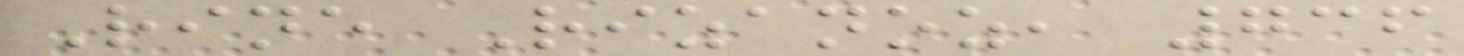Rine Rizanoz, 736
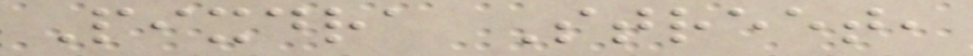Pixdra Street,
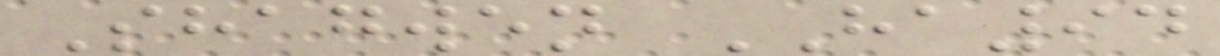Shagwen HA94
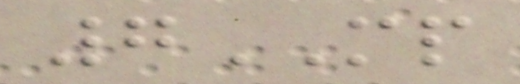7MP
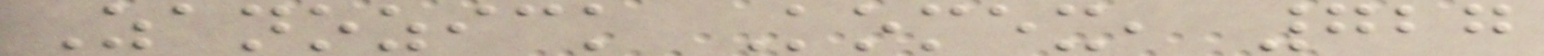Zanozick Komex, 727
